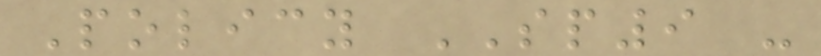Policy SP9 -
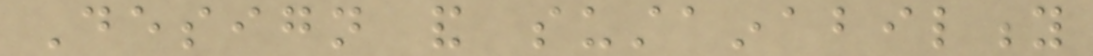Design and sustainability
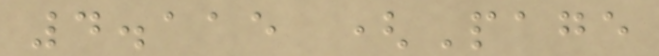4.115 (Page
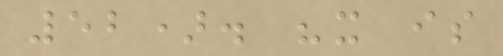52). "it is
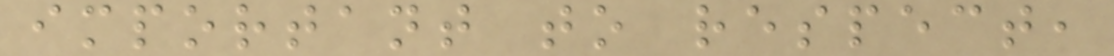important to respect,
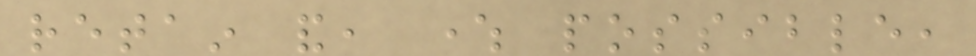retain and, where possible,
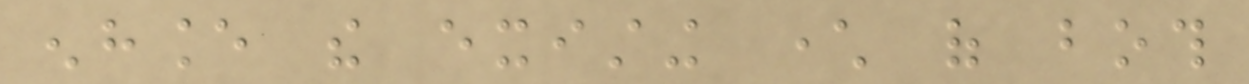enhance the existing character of both
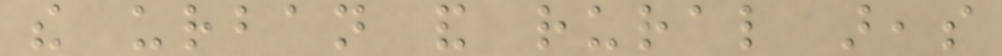the urban and rural areas
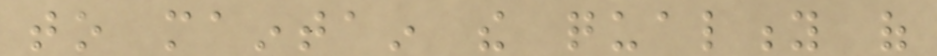to maintain the quality of
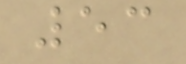53
